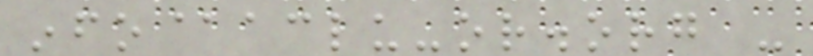info@aclu-or.org -
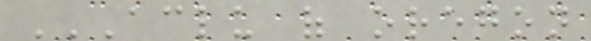ACLU OF OREGON
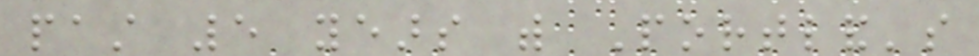past 5 years with Portland's
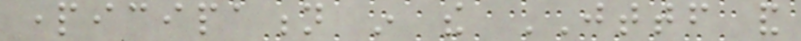participation in the JTTF and
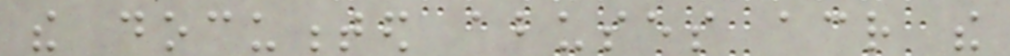the documented abuses across the
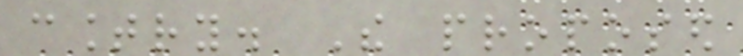country. The proposed
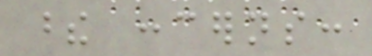these concerns:
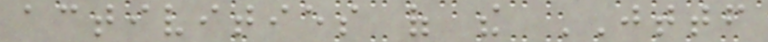activities of the JTTF
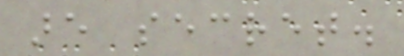are secret.
